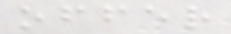offer
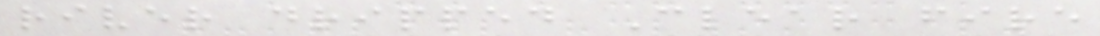river dripped Clear fire
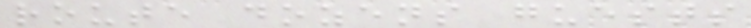route dozens guests
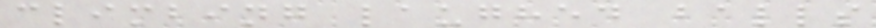climbing laughed balls
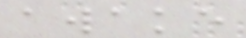awake
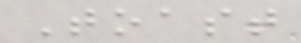Toast
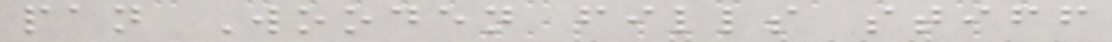pan Wooden fills stiff
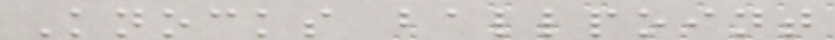Knocks ballpoint
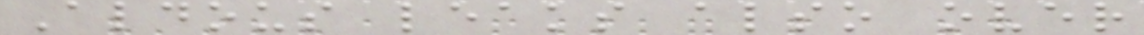Aldous leaks also over
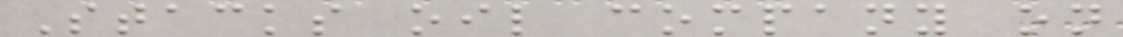Stacks oil company on
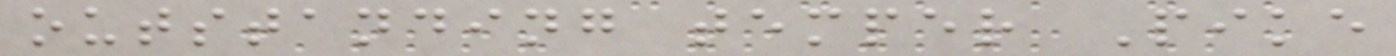outstanding temper Pike
